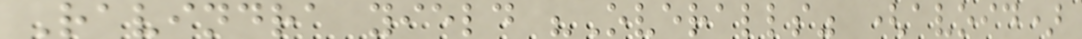Ravindra yield "Overalls" (avoid)
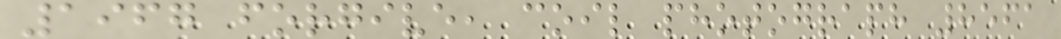1967 forgive, coil photograph 8561
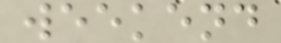weekend
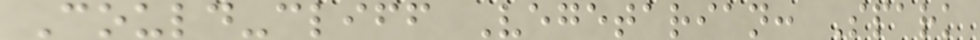Could-cliff Vegetarian: Spark
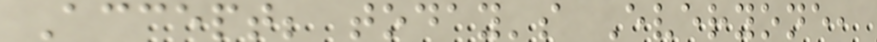Accept; today's Everyone,
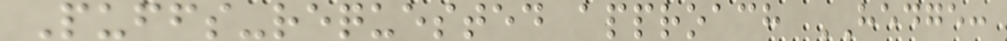Puffs-requested approach HEDGE:
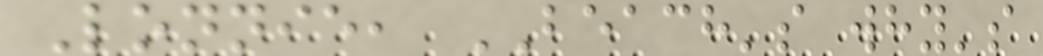Lonnie, BEACH's why's
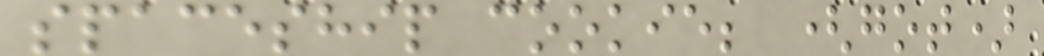spaceship cookie; (got)
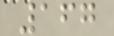167
